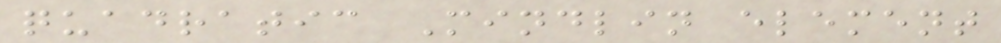quadratic Mindlin element
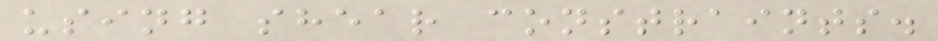using shear constraints.
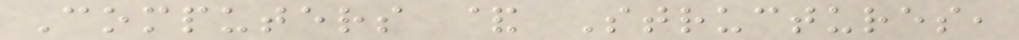Computers & Structures,
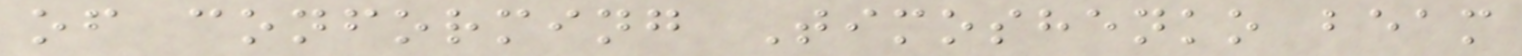of conforming Timoshenko beam
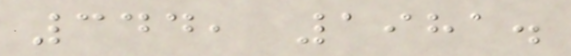344, 1981.
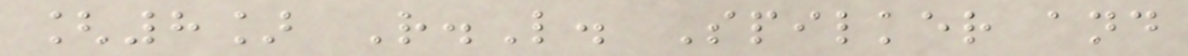[8] R.L. Spilker and
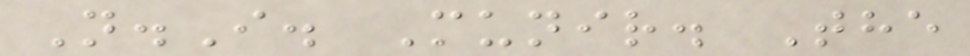N.I. Munir. The
